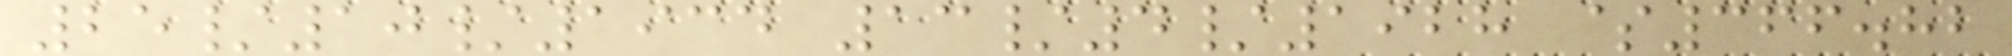25/10/1934 13/4/1928 $366.82
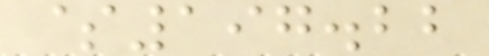$197.22
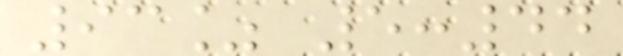93% 5:44
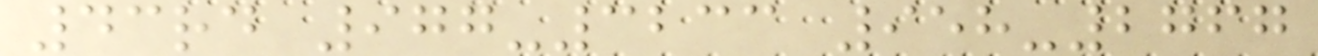43rd 977-3233 958-2767
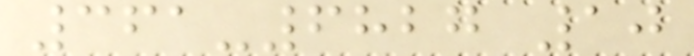361-6827 10
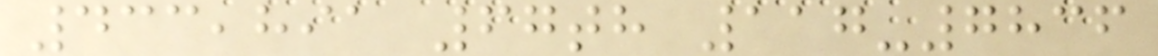433,891 67th 117-7836
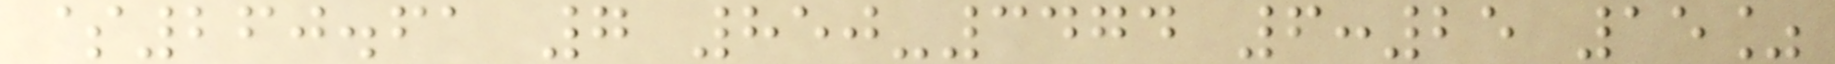$260.61 7 850-3474 6:25 15%
